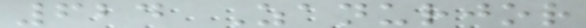624 Zanurjor
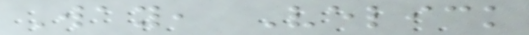Way, Velick
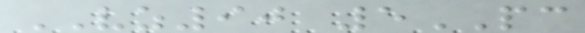VZ90 5PC
